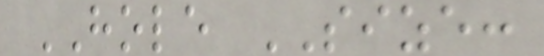HOLE SIZE:
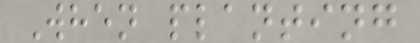When planting
